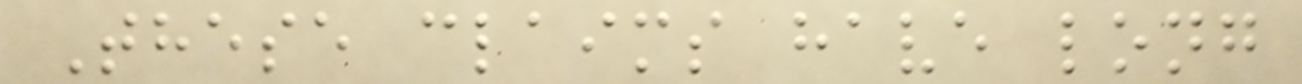These claims have long
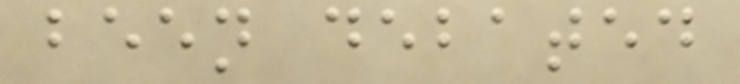been debated
